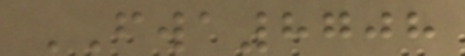FWA8708
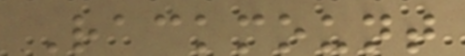Rackmount
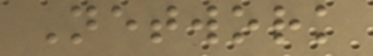Network
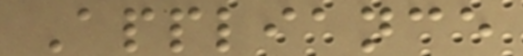Appliance
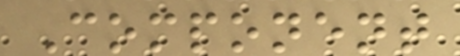Component
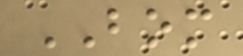BOM
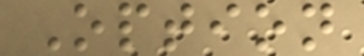Option
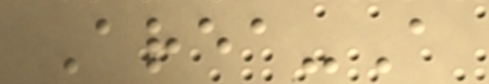Area-A
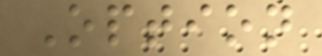Option
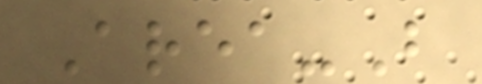Area-B
